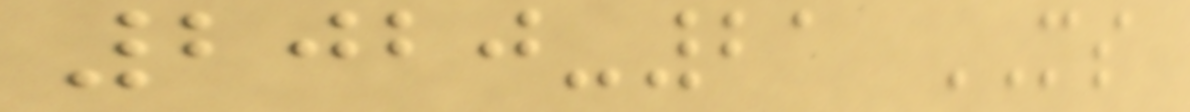2020-21 MS
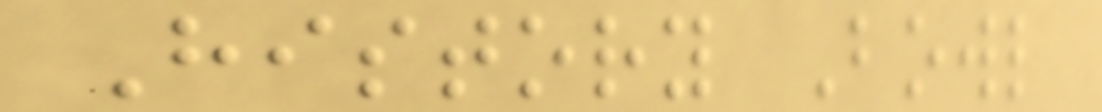History Bowl
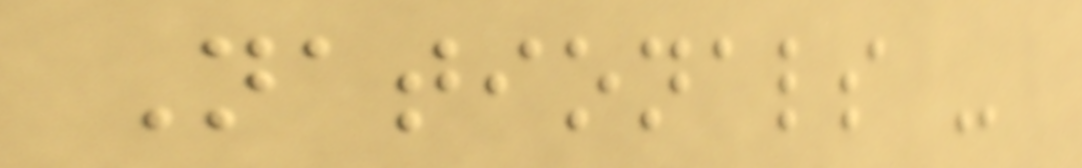Nationals -
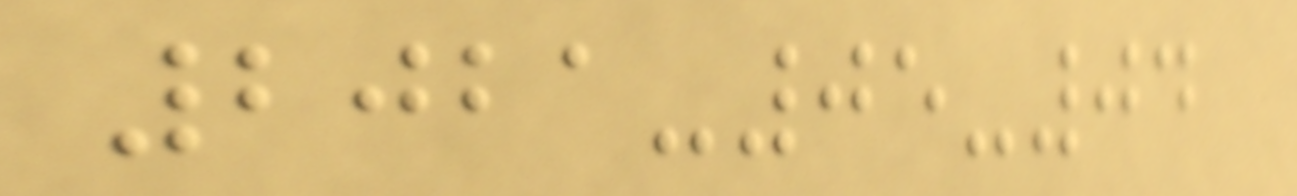2021-05-04
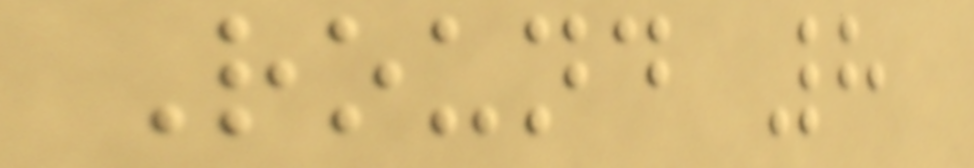Round 8
